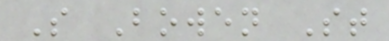S Bowen St
